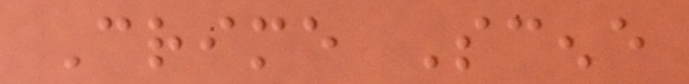Crime Scene
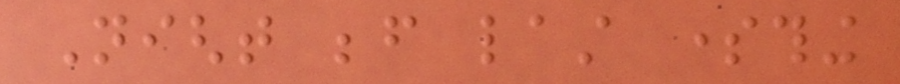Night before last something
